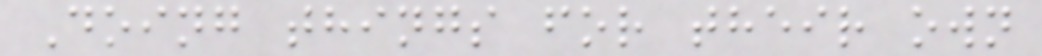Doing things for their own
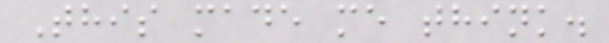This made me think.
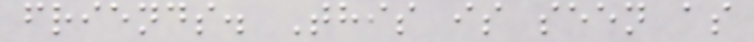friends. This is seen as
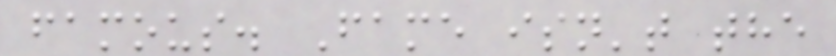famous. Fame isn't the
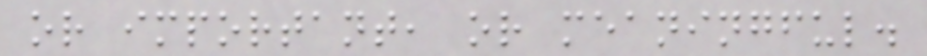or important, or meaningful.
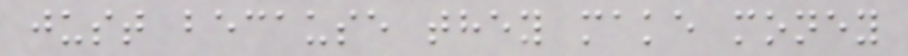just because they make money
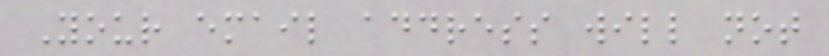Your email address will not
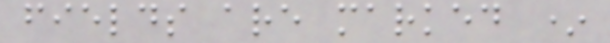fields are marked *
